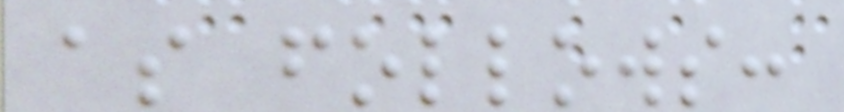as follows:
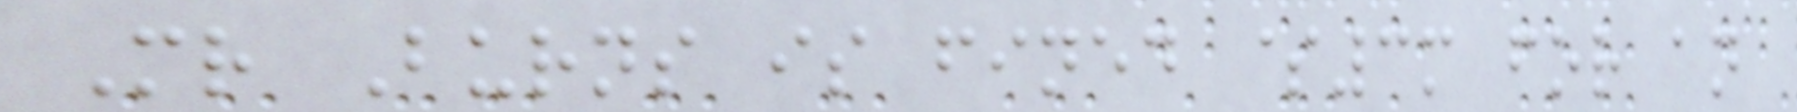Mr Burns is fined $3m for an
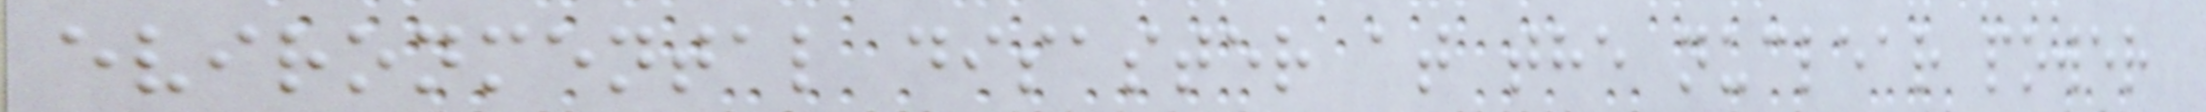evironmental disaster at the nuclear power
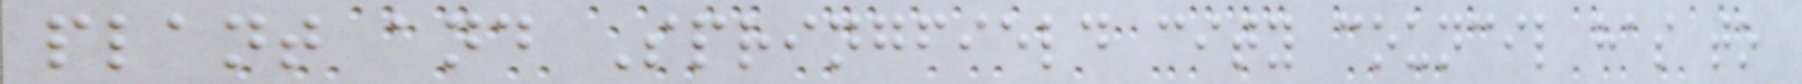plant and Springfield city council has to
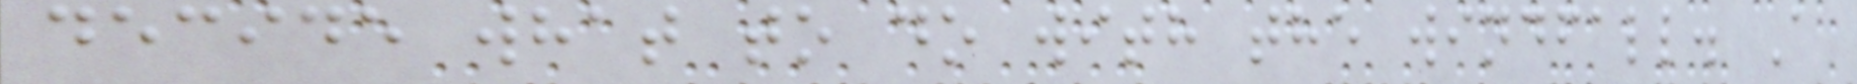decide what to do with the windfall. A
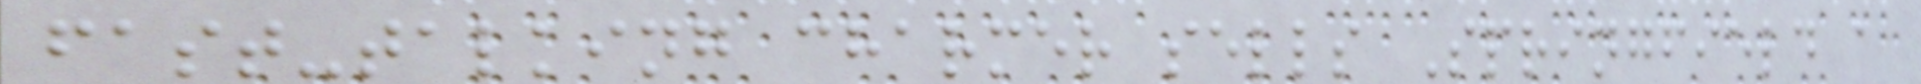fast-talking charmer sells Springfield a
